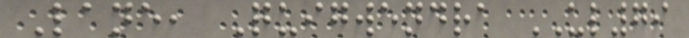Lane, Quigwendra UL79
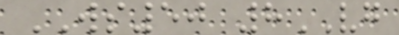WS50 8VG
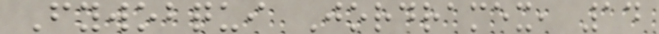Fywobqui Jordramex, 14
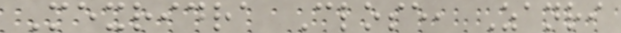Mexridra Close, Zanri
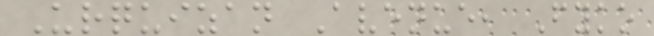Urquizan Avenue, Fyko
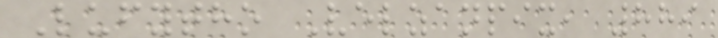Lufytho Velzanpix, 889
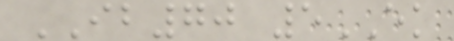IB70 5EK
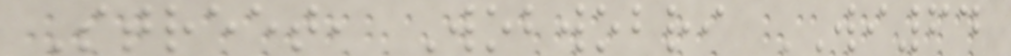Street, Wobwobri WI64
